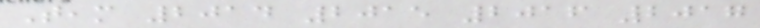Team 2014 2015 2016 2017
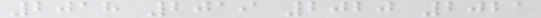2018 2019 2020 2021
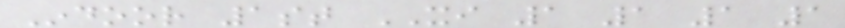Indoor 1st XI 1 1 1 1
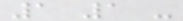1 1 -
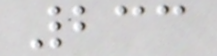233
